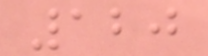120
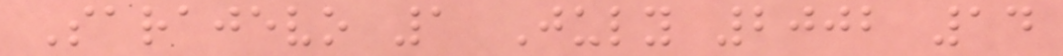Sarajevo 1 July 2002 14
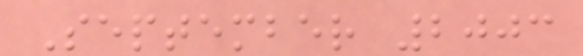September 2003
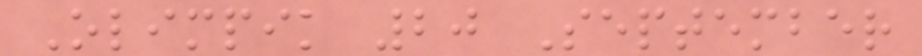Olimpik 20 September
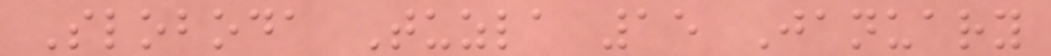Sloboda Tuzla 15 January
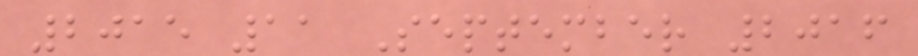2015 11 September 2016
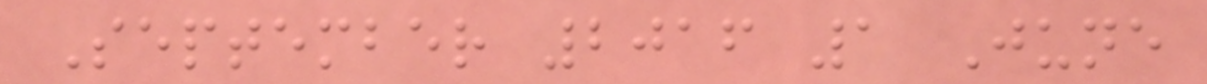September 2016 1 June
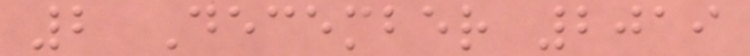2 December 2019
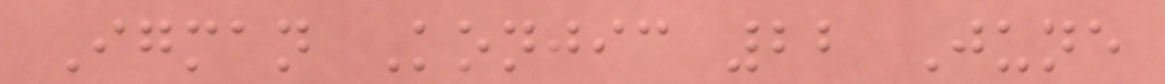Igman Konjic 22 June
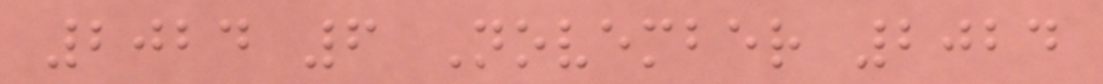2024 6 November 2024
